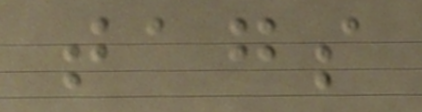tags
